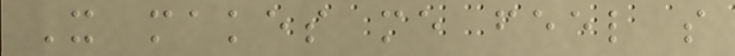It makes me feel so
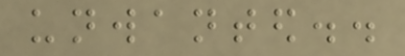unwanted..
